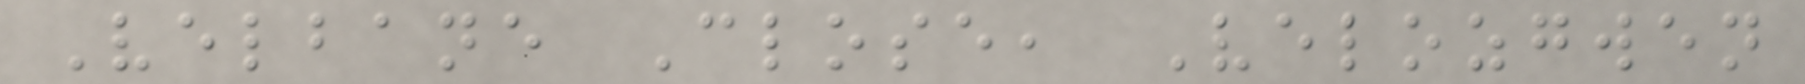Velbane Close, Velozgwen
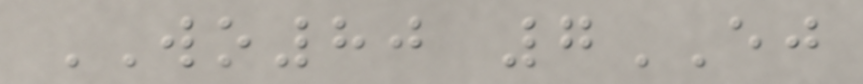WO80 7EJ
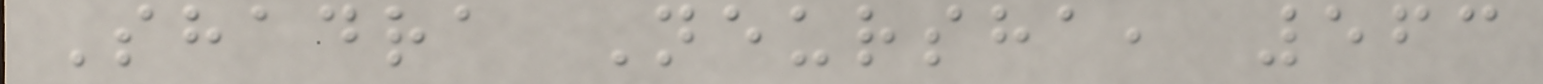Shadra Neursha, 563
